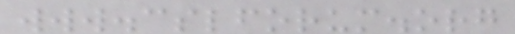www.cslforum.org
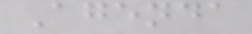Agenda
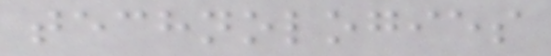technologies
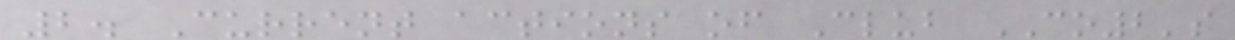2. Current actions of Club CO2's
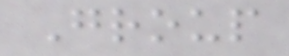Group
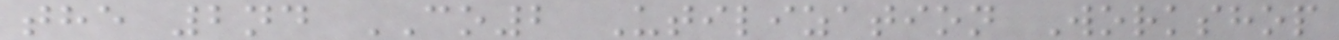the 2nd CO2 Utilization Workshop
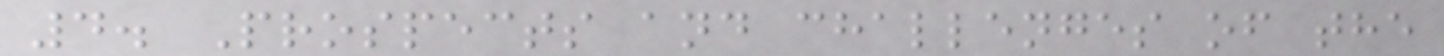4. Prospects and challenges of the
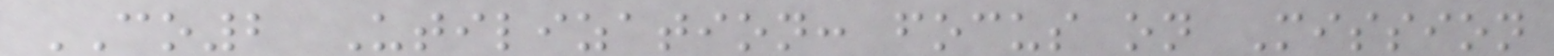CO2 Utilization: focus on Mission
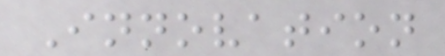Innovation
